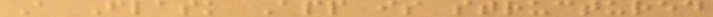A Flask App is structured
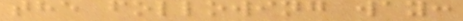the following way:
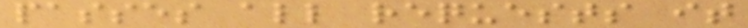passes all requests it
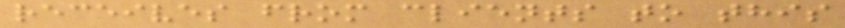receives from clients to this
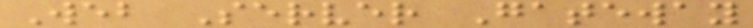Web Server Gateway
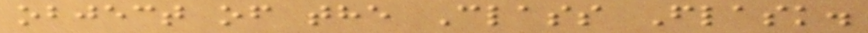object of the Class Flask.
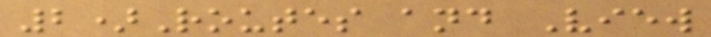2)Routes and View
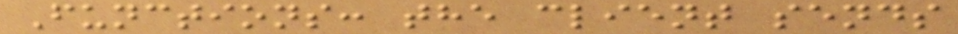Functions: the client sends
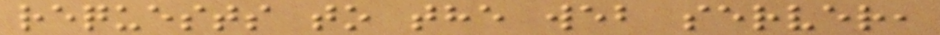requests to the web server,
